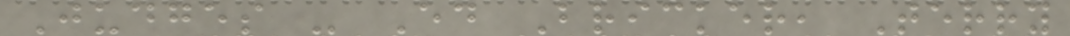Judges - Ed Bricker, Terry
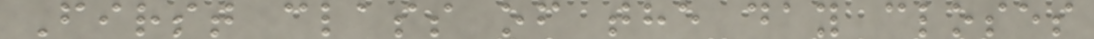First class of the day closes
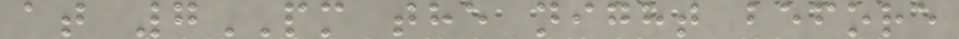at 7PM the night before
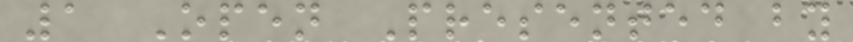1 Open Presented by
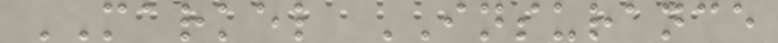MARKEL INSURANCE
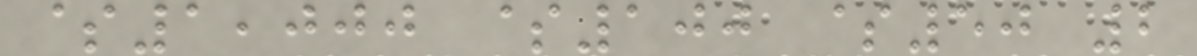$1,000 $100 $50 2
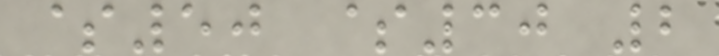$50 $30 2
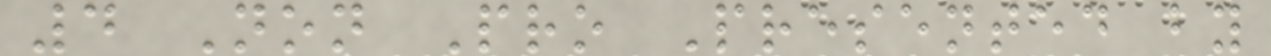4 Non Pro Presented by
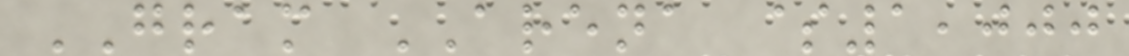GRAM ARENA $1,000
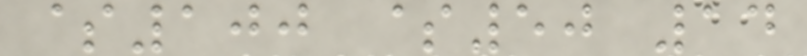$100 $50 14
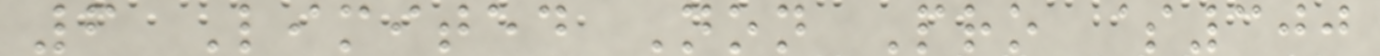6 Limited Non Pro $300
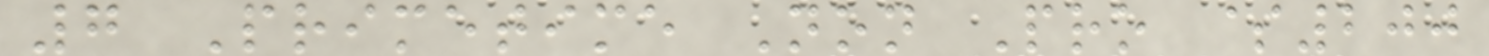7 Primetime Non Pro $200
